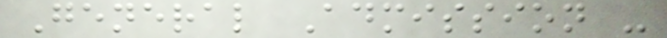General Admission -
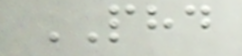PHD
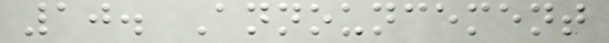10. Announcement
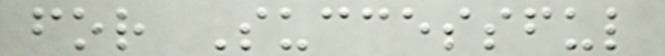for Successful
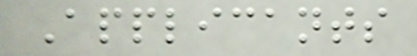Applicants
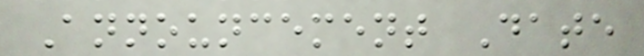Announcement Date
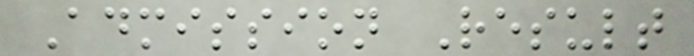Admission Result
